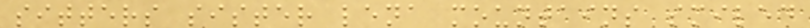sitters sister lena mountains smiled
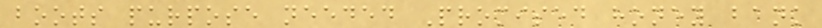boots purpose needed Promised honey bank
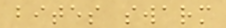bites swarm
